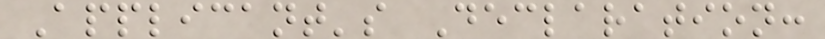Applicant's Declaration:
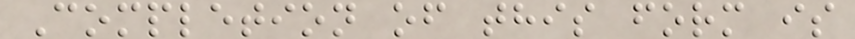Completion of this form is
